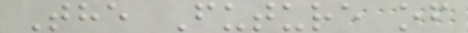The Future of
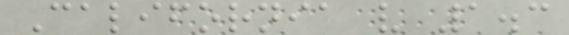California v 1.3
